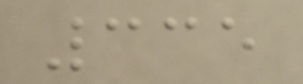335
